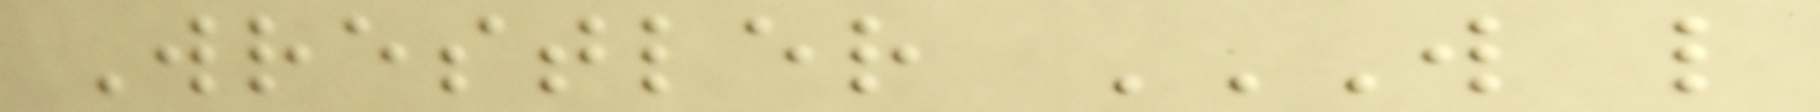Wrestler W L
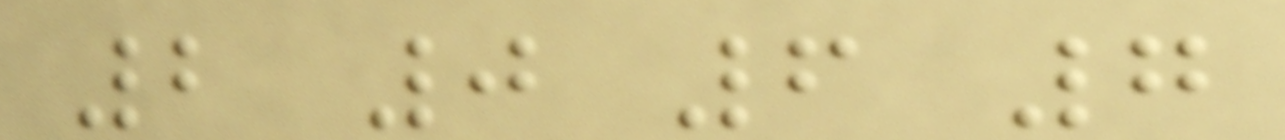2 0 6 7
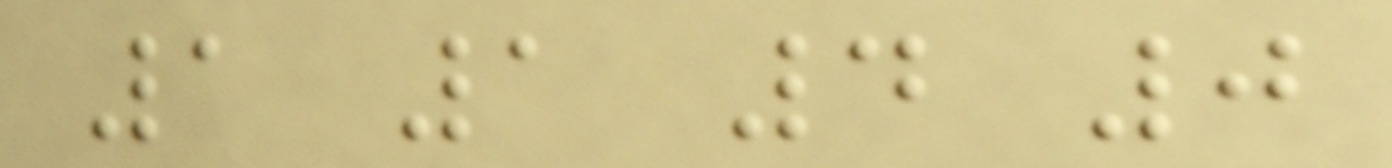1 1 4 0
